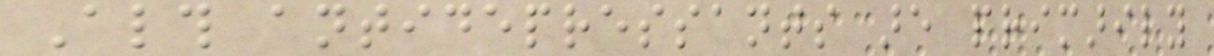Although antidepressants are primarily
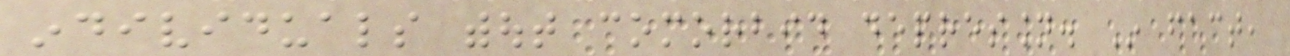individuals without comorbid depression. In fact,
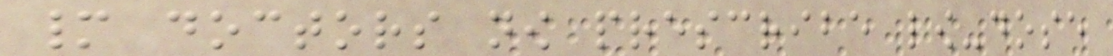many doctors now prescribe low-dose
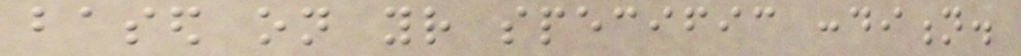based on your specific condition.
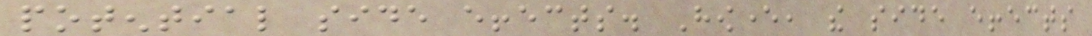potential side effects. However, the side effects
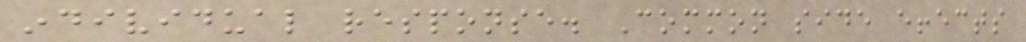individual response. Common side effects
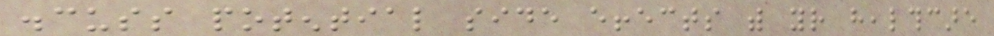discuss potential side effects with your healthcare
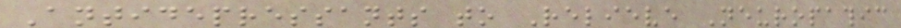Antidepressants to Relieve Neuropathic
